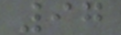97
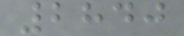2840
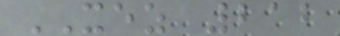XEZ 212
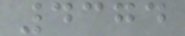4374
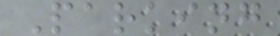Parking
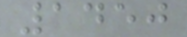1450
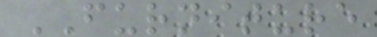FURNITURE
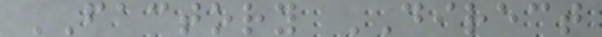FACTORY DIRECT
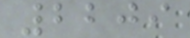2209
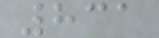831
